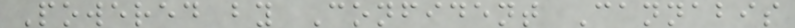Powered by Confident Cannabis
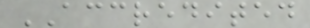ACCREDITED
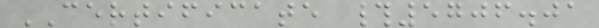CERTIFICATE #5706.01
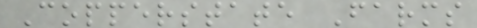Copperstate Farms
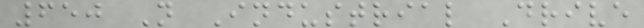650 N Industrial Drive
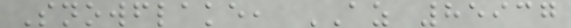Snowflake, AZ 85937
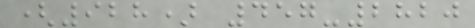(928) 457-2820
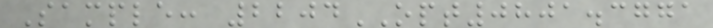Sample: 2204OPT0801.3771
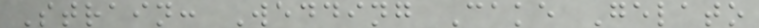Strain: Wedding Cake Gelato
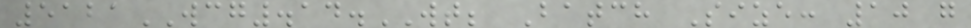5121WCG.14.WT; Batch Size: 10 g
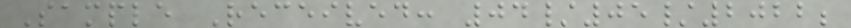Sample Received: 04/05/2022;
